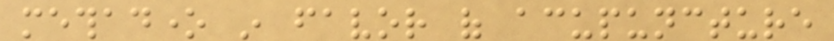methadone in favor of acupuncture
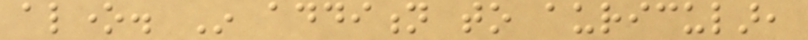alone. In addition to auricular,
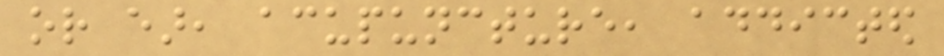or ear, acupuncture, addicted
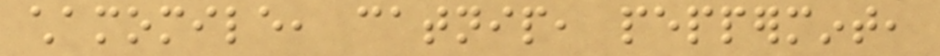chamomile, catnip, peppermint,
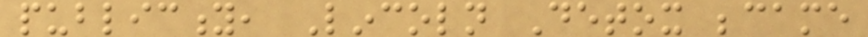publicity, Lincoln Detox became
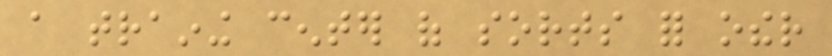a training center of sorts for other
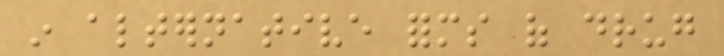in alternative forms of drug
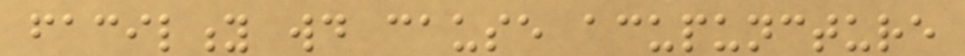facility would cause acupuncture
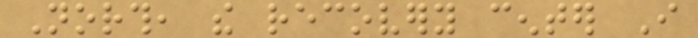North, the recovery center I
